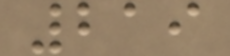219
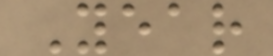Year
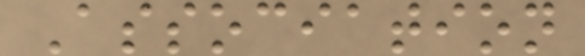Association
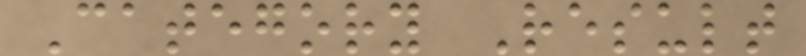Category Result
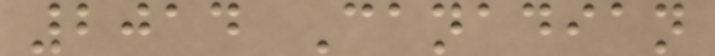2014 Canadian
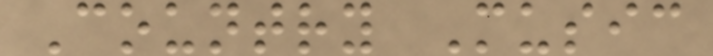Country Music
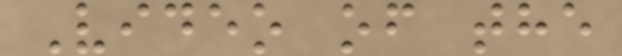Video of the
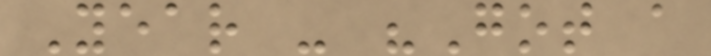Year - "Got a
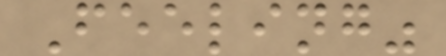Feeling"
